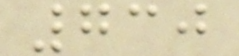730
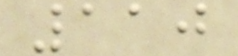110
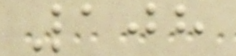108
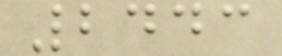2443
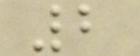2
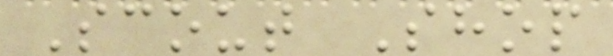Scout Shop
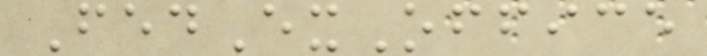FedExOffice
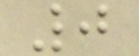0
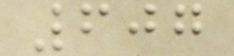607
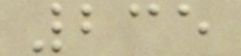235
